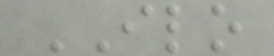ILO
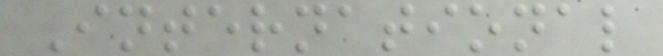International
